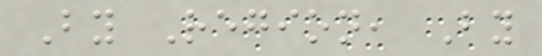By Region, By
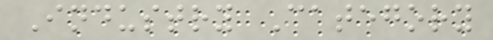Industry Category
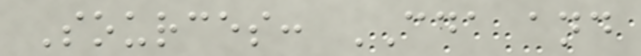Sources: CDA and
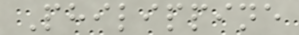Philippine
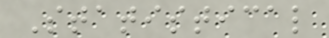Statistical
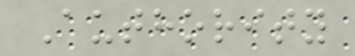Authority
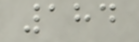184
